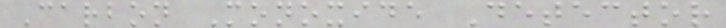Carbon Monoxide Detector
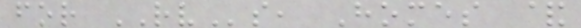for RVs, Homes &
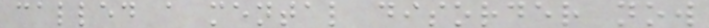called a mental disorder now
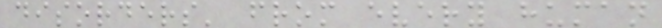disorders' from every human
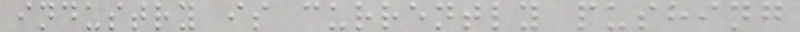industry is currently pushing
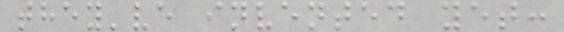they've invented yet:
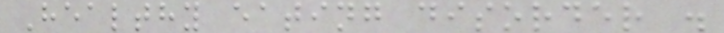Healthy eating disorder .
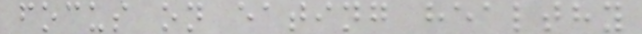focus on eating healthy
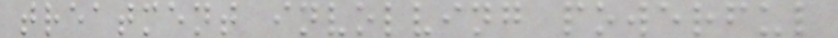treatment involving powerful
